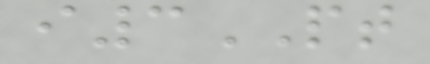i3PT
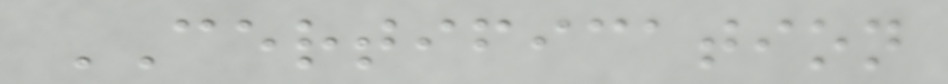CERTIFICATION
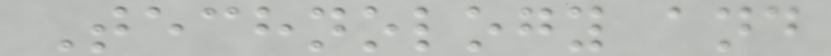Technology and
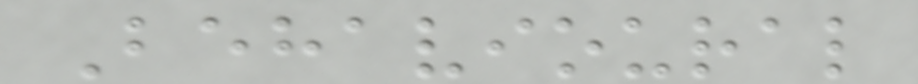Behavioural
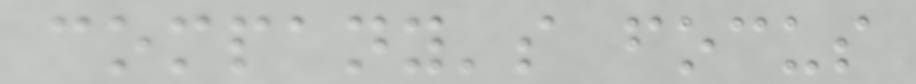company's focus
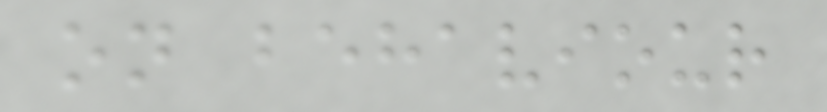on behaviour
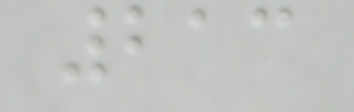213
